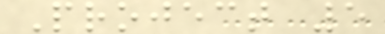Project 5
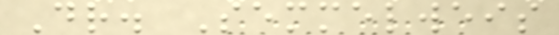Dr. Semmelweis
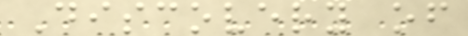Discovery of
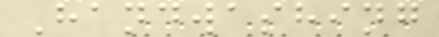Handwashing
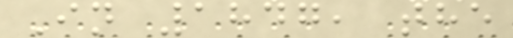In 1847, the
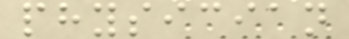physician
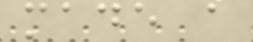made a
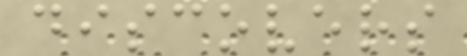discovers
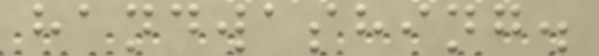handwashing.
